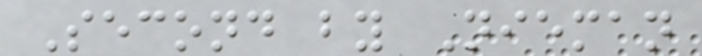Second by Nieman
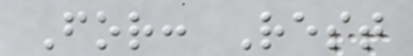For: Rest
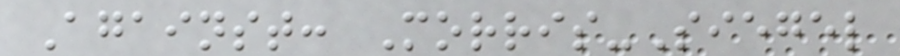Against: Morris-Siegel
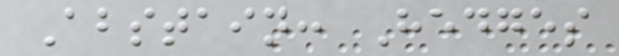Abstain: Hedges
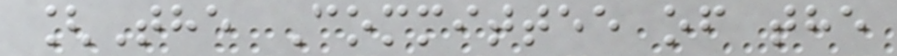[The Committee of the
